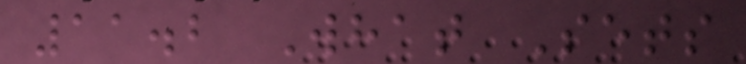11.2 What Sets
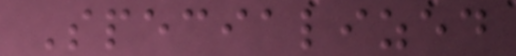Specialized
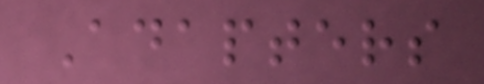Adapters
